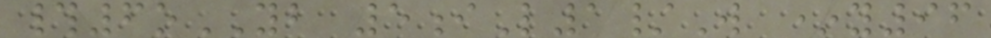#6oYB 5iL1/W *y96
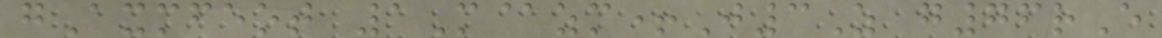gAxmfeot 1M@zm+J3Z g76rE
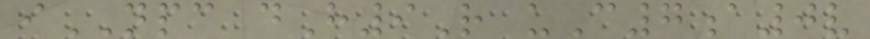iNPC dH9R uC7a0v
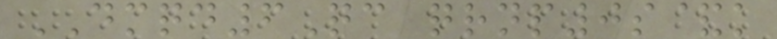DMQD6Qc qrnp0s&k
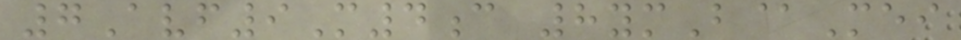7Avf9M4c 8ymB@Mei
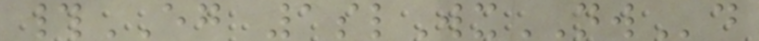#EG 1slWxNWd
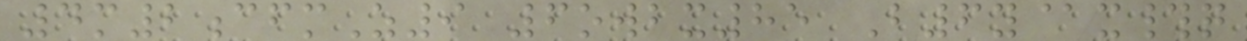4m2cfmZ9 6owbx85 B6y@x#q
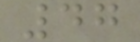47
